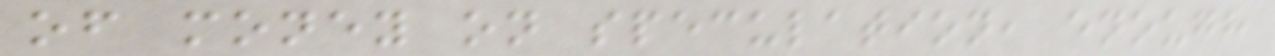of money on speculation, enough
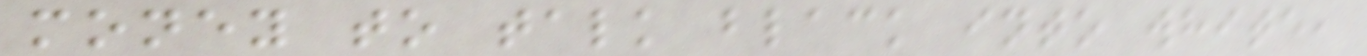money to talk black into white,
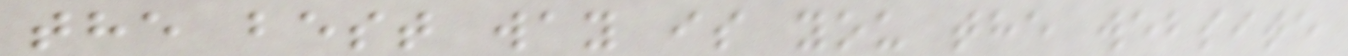the best way is you the website
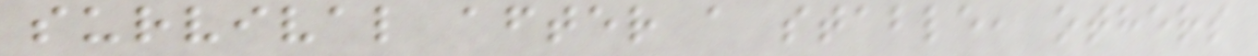survival after a stable, others
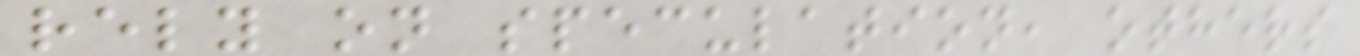rely on speculation, others
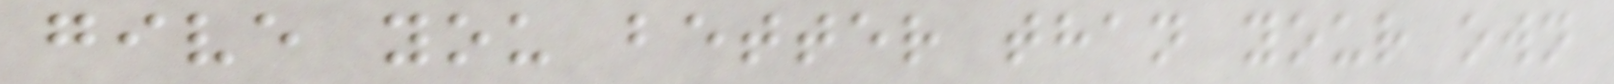give you better than your own
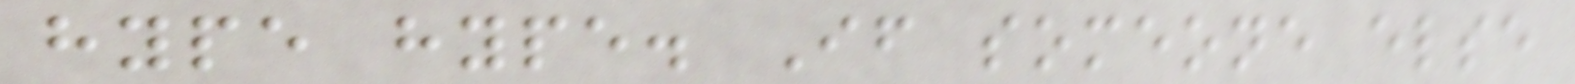hype hype. If someone else
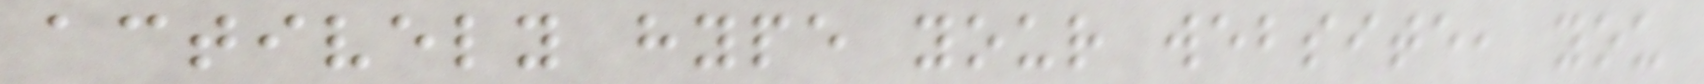actively hype your website, you
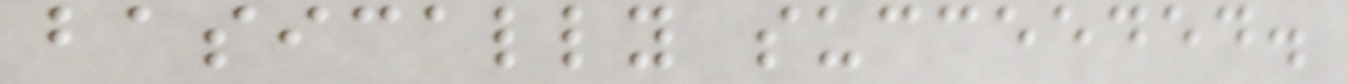basically succeeded.
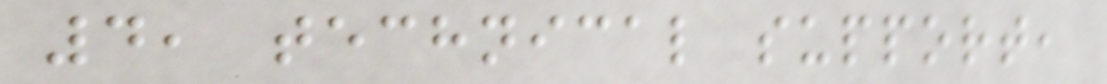4, technical support,
